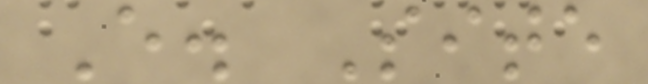E. Site
